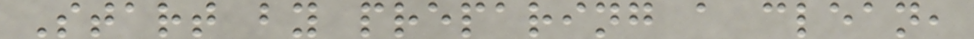Start by preparing a clean,
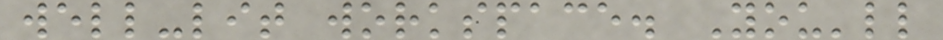well-lit workspace. You'll
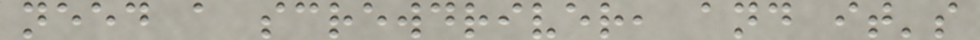need a screwdriver, and it's
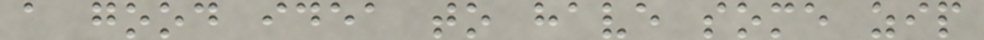a good idea to have some zip
